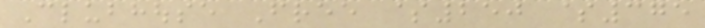Clubhouse Free $250 $375
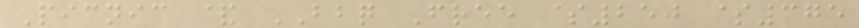Picnic & BBQ Free $250 $375
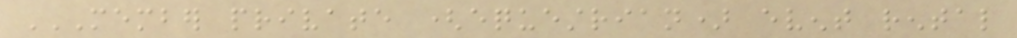MEMBER PRIVATE (EQUESTRIAN) EVENT RENTAL
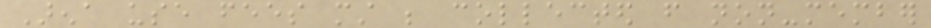Arena use fees must be collected from non-member
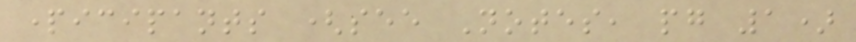participants (see Notes, pg 1)
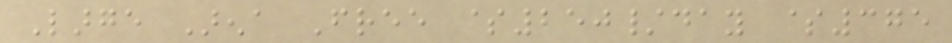Large Arena Free $250/day $375
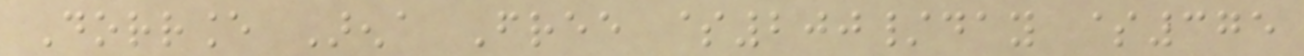Dorrance Arena Free $200/day $375
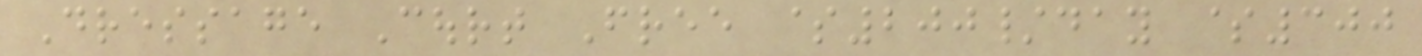Dressage Court Free $200/day $300
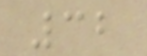32
